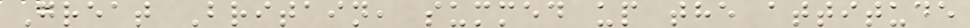Great Britain, summed up the attitude
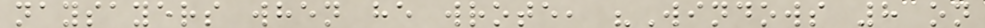naysayers when he wrote, "Windows 8 on
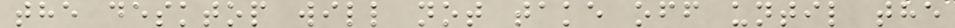the desktop will not take off until the
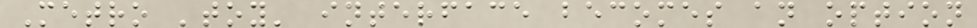Metro 'toy' interface becomes an option
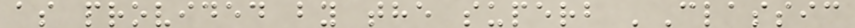as provided by the superb 'Classic
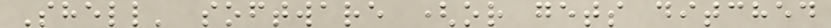Shell' software (or gets ditched
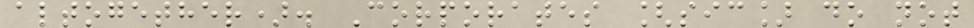altogether). Corporates [sic] do not
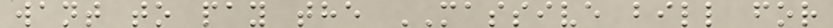want to pay the MASSIVE bill for
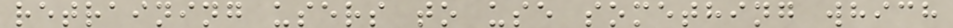retraining users to use something which
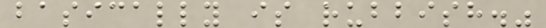basically is rubbish."
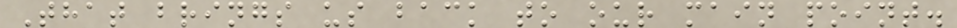That brings us back to our main point.
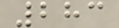283
